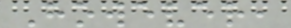However,
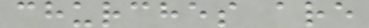churches are
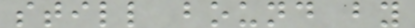still bound by
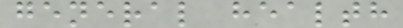general health
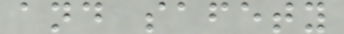and safety
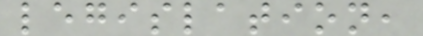legislation,
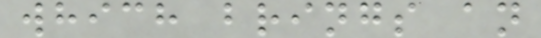which brings an
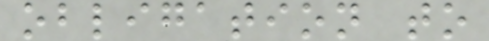obligation to
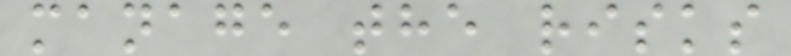manage the risks
